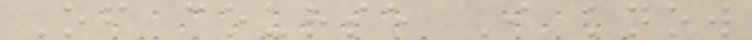Of course I know
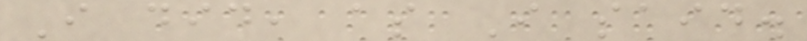I did, as I said.
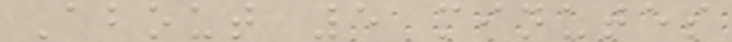About 5 minutes
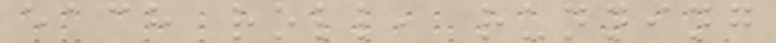each roll, running
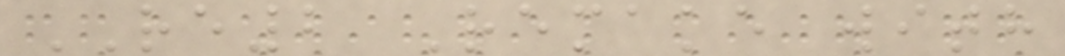RE2 Remake with
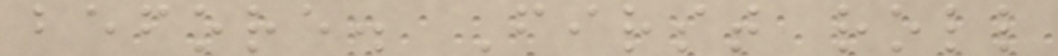before. First roll
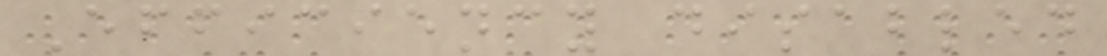Efficiency disabled
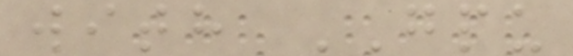with GPU
